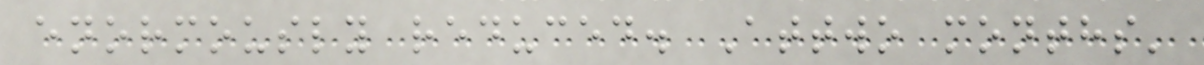enormously reduced. Attwo months'
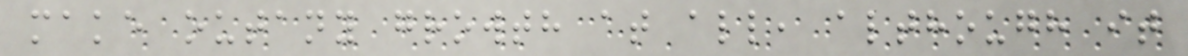make outany growth at all, although it
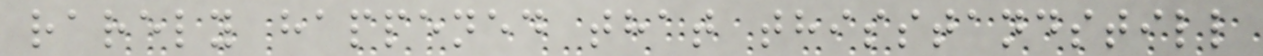rarely happened that thisstandstill
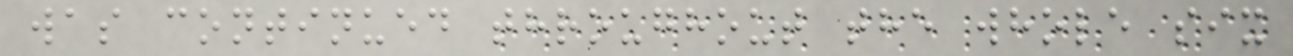was continued throughout the whole six
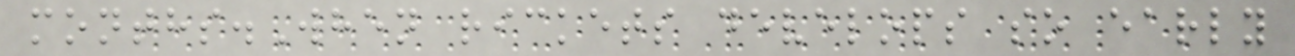months.When rickets develops so early
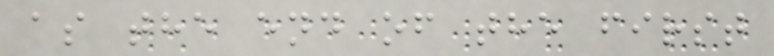as the end of the first
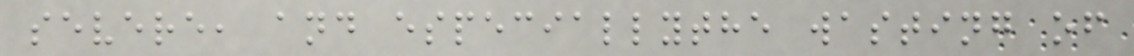severe, and especiallythe wasting of
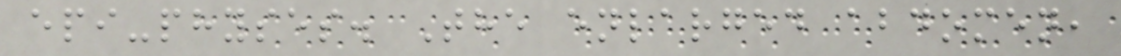epi-physes. The enlarged abdomen,
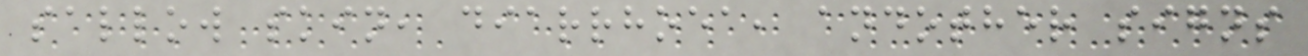sallow skin, diarrhoea, andother signs
